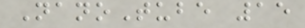NanoTube 15
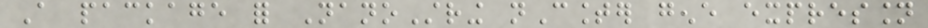A package for NanoString nCounter gene expression
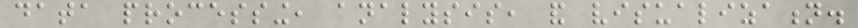data processing, analysis, and visualization.
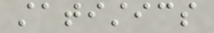statistics
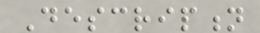Description
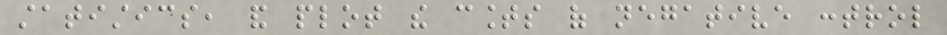statistics, and plot the counts of negative control
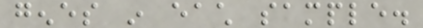genes in each sample.
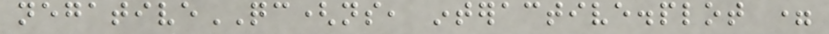negativeQC(ns, interactive.plot =
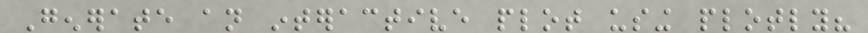Generate an interactive plot using plotly?
